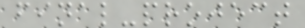final-project
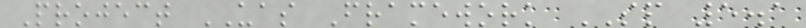Project UAS Framework SP 5.1
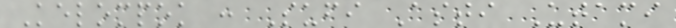Kelompok : Sufi Asti Utami
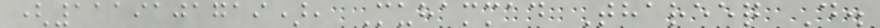(1119101719), Muhammad Thareeq D.
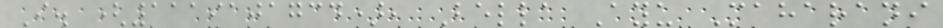I. (1119101734), Bella Ayu Maharani
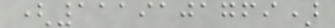(1119101769)
